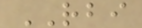RBI
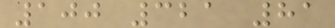100 321 81
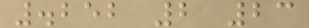.252 2 23
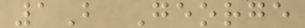1B George
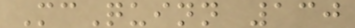McQuinn 130
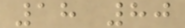18 80
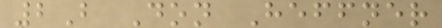2B Don Heffner
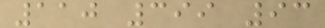110 399 93
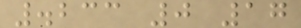.233 0 17
